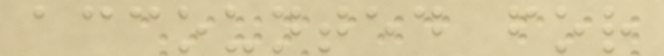accounted for
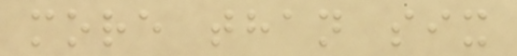more than six
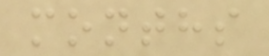months
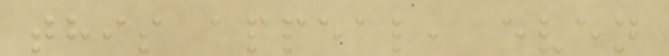this appeal, even
